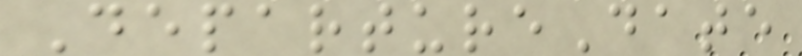DepartureDate
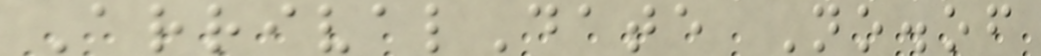ArrivalDate No.of
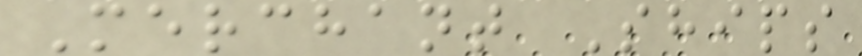Merchant Ships
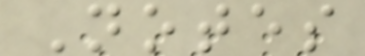Notes
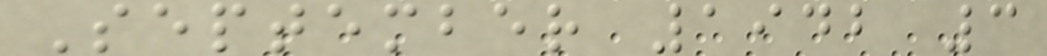September 1942 3
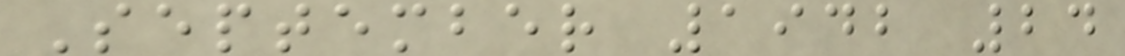September 1942 24
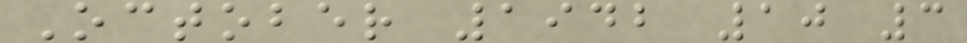October 1942 10 3
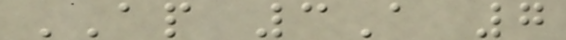AP 3A 7
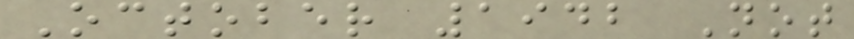October 1942 Not
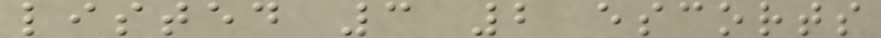listed 3 2 escorts
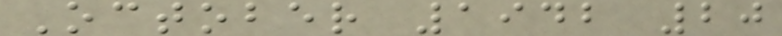October 1942 20
